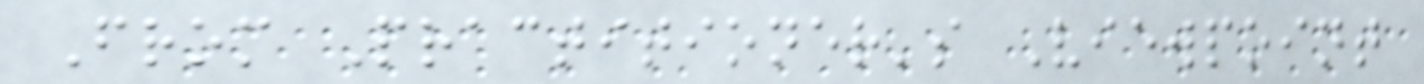From Practitioner's Viewpoint
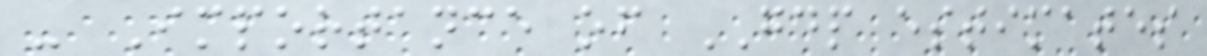- Importance of GDP estimates
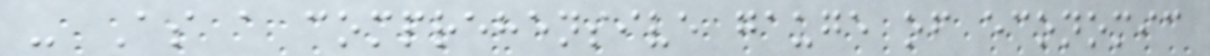- As a comprehensive gauge of economic
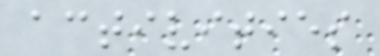activities
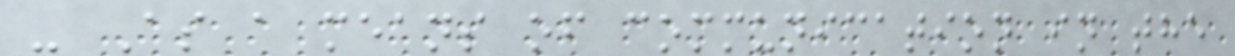- As a means of communication in the
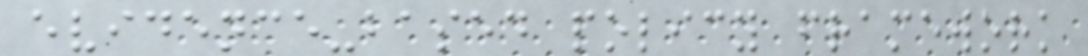evidence-based policy framework
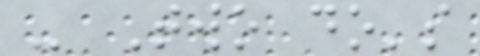- Two do's
